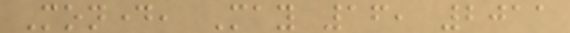Monday, May 16, 2011
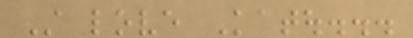Still love Katou...
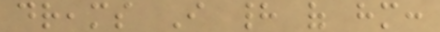dreams I had of him:
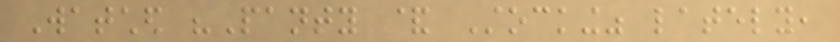Watched "Panty & Stocking" lately,
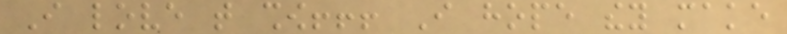I love that show!!! I hope they make
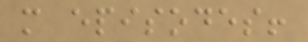more episodes!
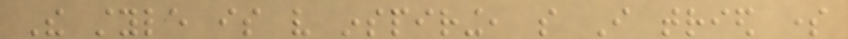The style is very inspiring, so I tried some
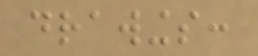drawings:
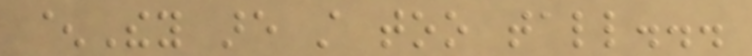^They are still too tall...
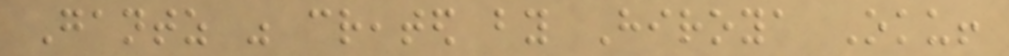Gantz was created by Hiroya Oku!
